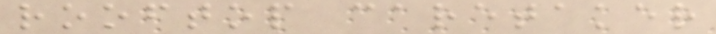rooftop caretaker
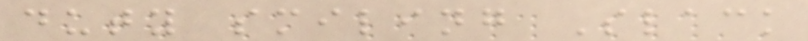duty smiling Slack
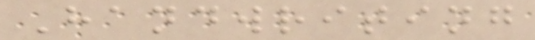Handwriting
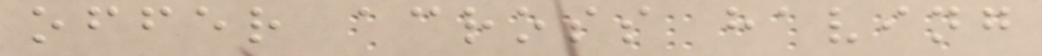offer across having
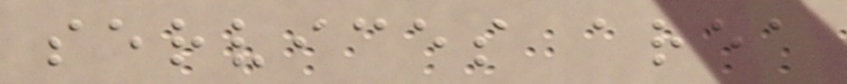services area
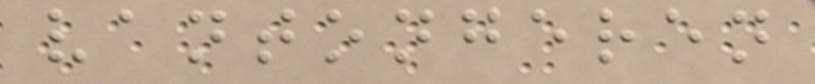vantongeren
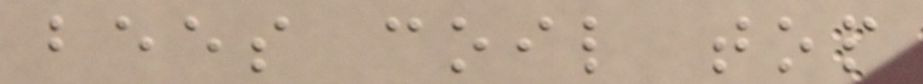bees coil top
